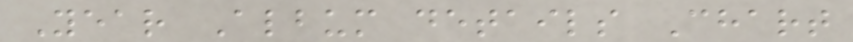Year Album details Chart
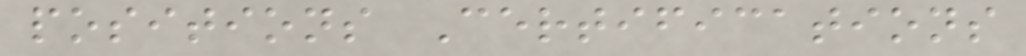positions Certifications
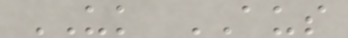UK AUS
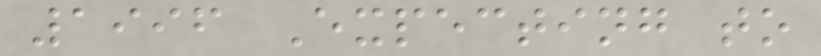1996 Expecting to
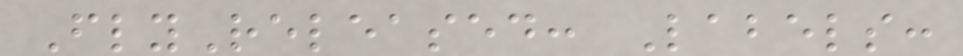FlyReleased: Labels:
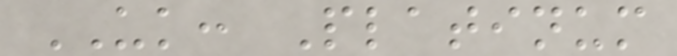UK: Platinum
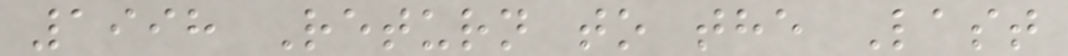1998 Return to the Last
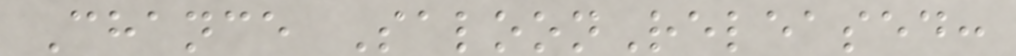Chance SaloonReleased:
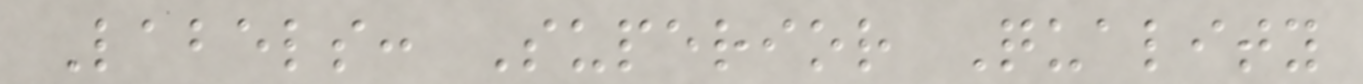Labels: Superior Quality
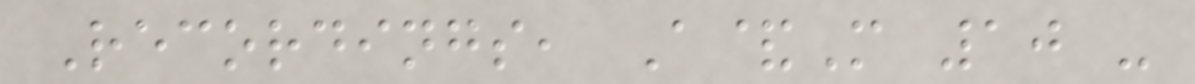Recordings, A&M 10 -
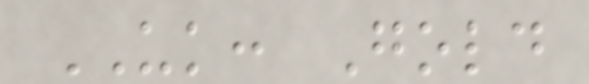UK: Gold
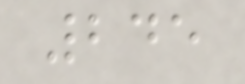245
